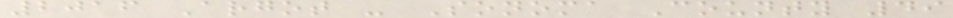2016 Argot - Sonoma County 49
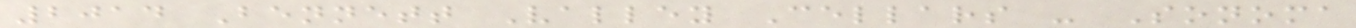2014 Bennett Valley Cellars - Sonoma
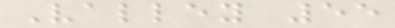Valley 55
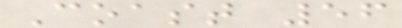Coast 56
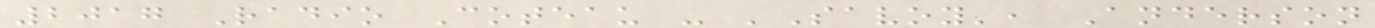2017 Radio Coteau - 'Savoy', Anderson
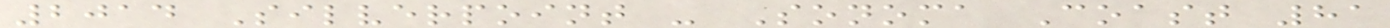2014 Silverpoint - Sonoma Coast 81
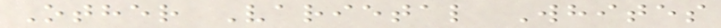Other Varietal Whites
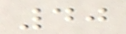40
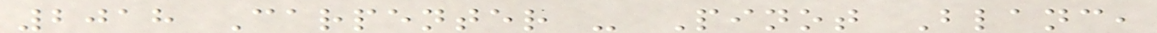2018 Carpenter - Pinot Blanc,
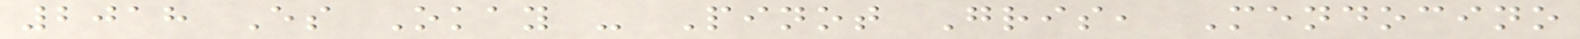2018 Es Okay - Pinot Gris, Mendocino
